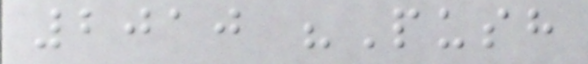2010 "Push
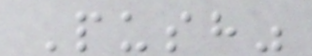Push"
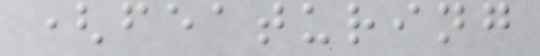(featuring
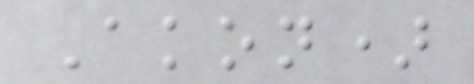Akon)
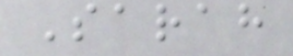Sarah
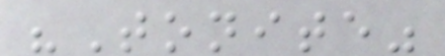"Tonite"
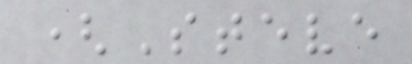(Steve
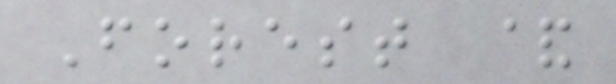Forest &
